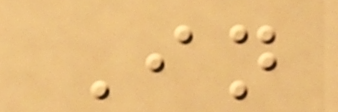In
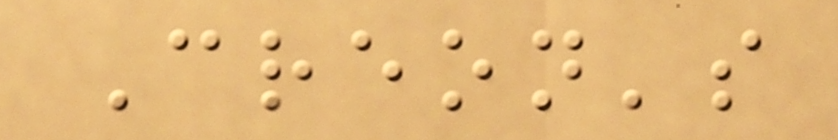Creon's
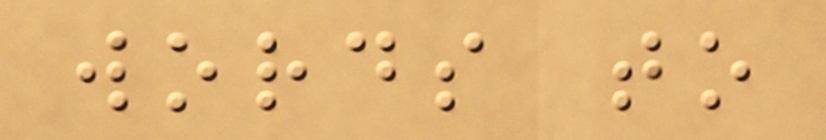words to
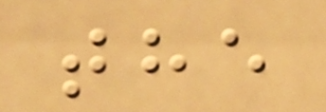the
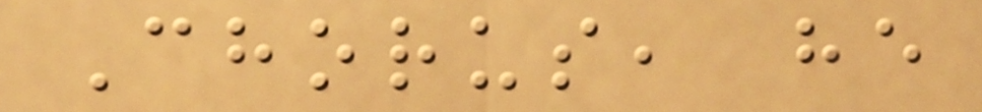Chorus, he
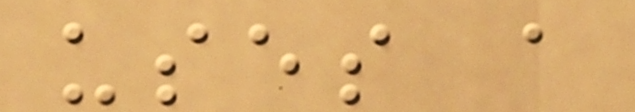uses a
